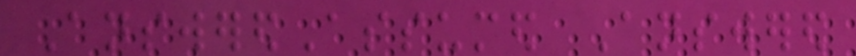AnsweredAssumed Answered
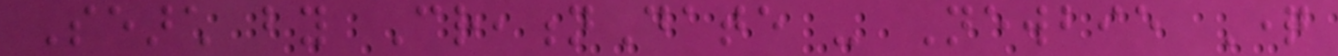Search by CreationDate - Newbie Question
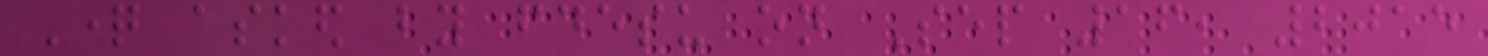Question asked by fdesu on Sep 16, 2015
